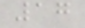17
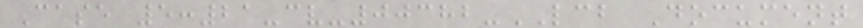Case 5:21-cv-00382-LCB Document
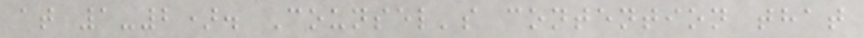at 1-2). Counsel's contention that
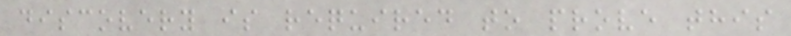discovery is required to prove this
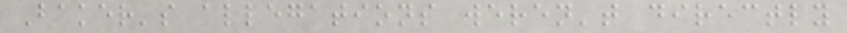Baker's allegations weren't directly
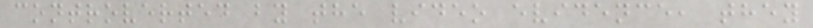controverted by the video evidence, they
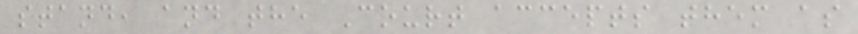stand, and the Court accepts them as
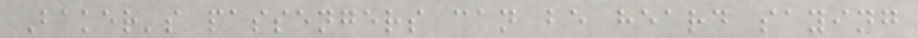Baker's passengers can be heard saying
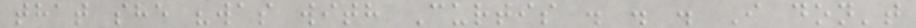that she "was with Curtis . . . I don't
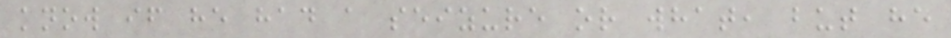know if he had a seizure or what, but he
